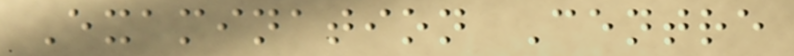Examination Centre
